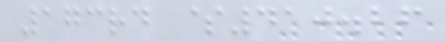173rd $410.26
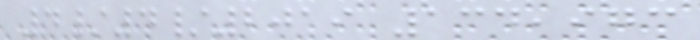4/4/2019 134,973
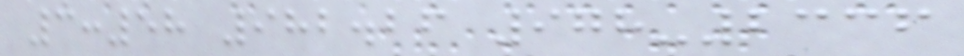3:58 982.26 978-2336
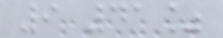9 41%
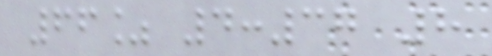66% 4:37 8
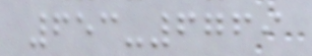653-6769
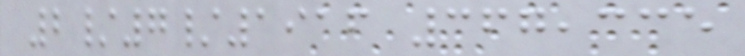2/7/1916 367,335
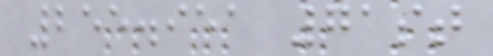255.951 71st
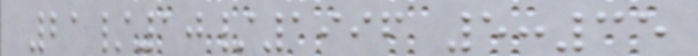21/10/1996 5:35
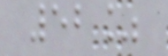52%
